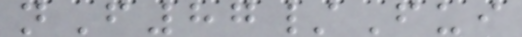nF87/Fui
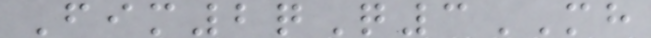Fim2qQ3MH
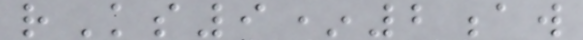rKs9*2aw
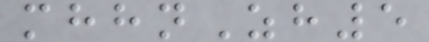mhhnZh5
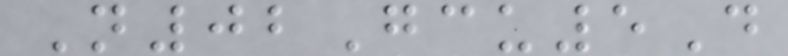N02Gcu5D
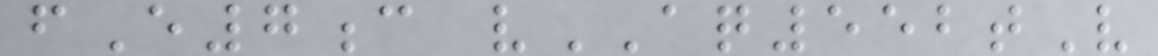fE7c vAQ552tV
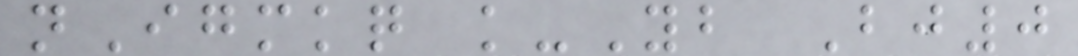nIgmkq k-Yb Bj0
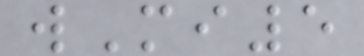wMi5
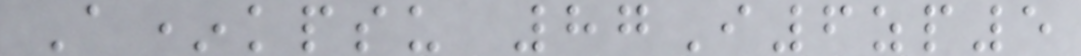A*kpsu 87I6zp5
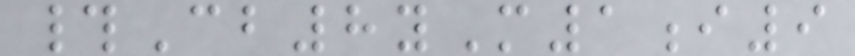#Cb8yM1i9
